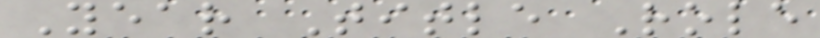Year Title Role
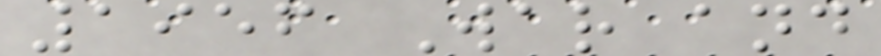1956 War and
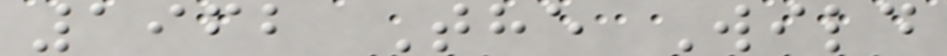1962 The Wild
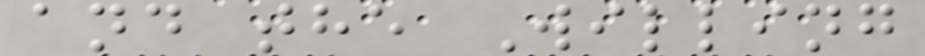and the Willing
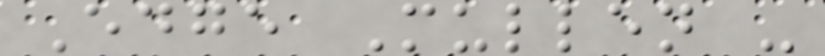Edge Mullen -
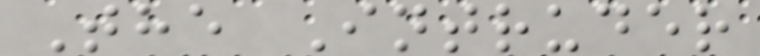The Intruder
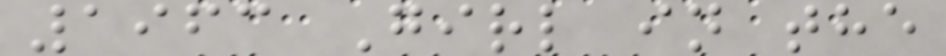1963 Girl in the
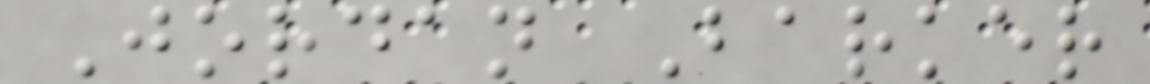Jordan Barker
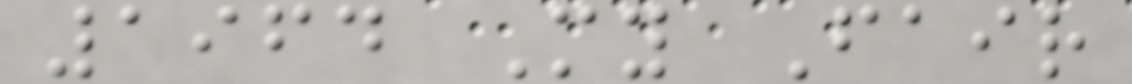1964 My Fair
